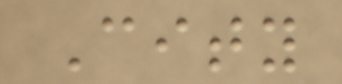City
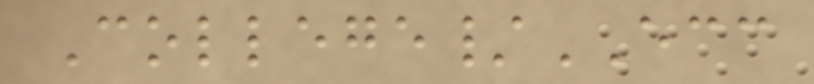College/ECC
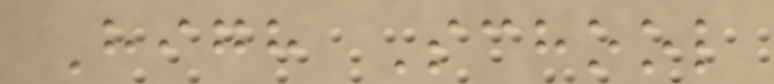High School
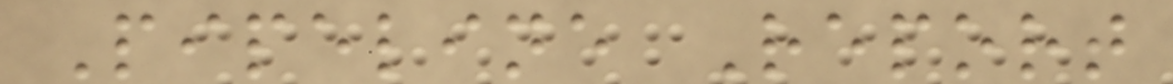Pipeline Report
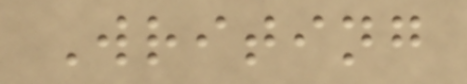Writing
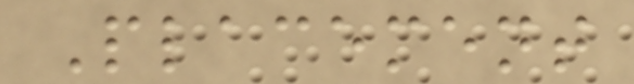Placement
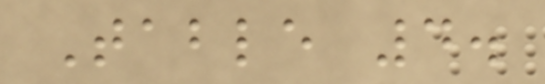Table 4.
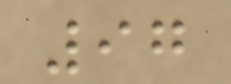97
